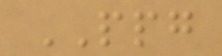PPG
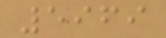5969
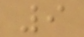9
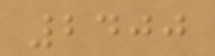2400
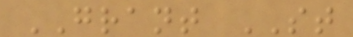GRANT ST
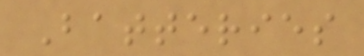Batteries
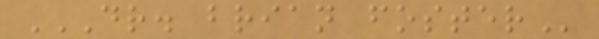DR. BRIAN FOSTER
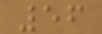56
